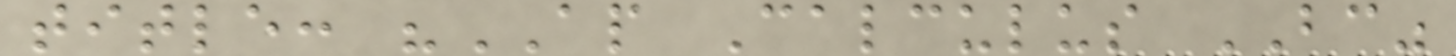title: "AP Calculus BC"
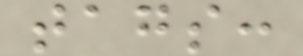tags:
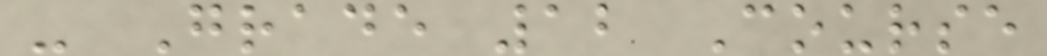- Grade 12 Course
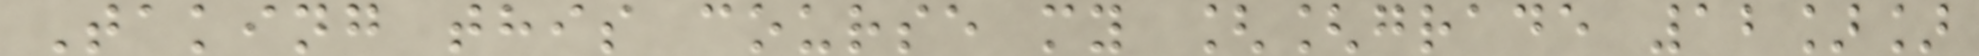Taking this course my [[grade 12]]
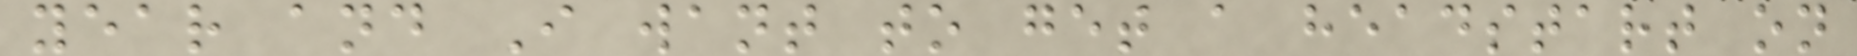year and I want to get a headstart on
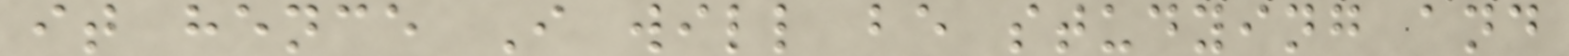it hence I will be studying and
